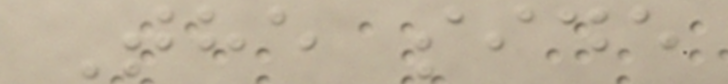The side
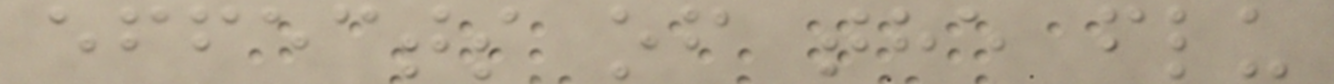effects of the flu
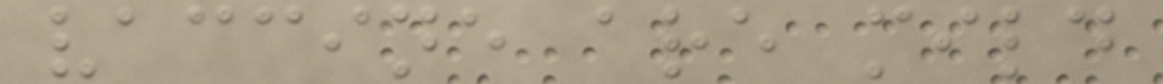vaccine are mild
